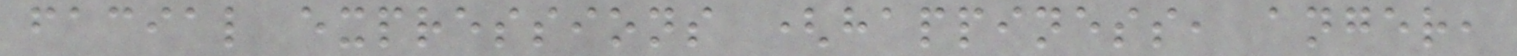facial expressions (happiness, anger,
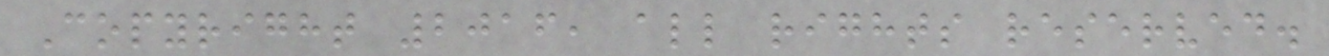Copyright 2016, all rights reserved.
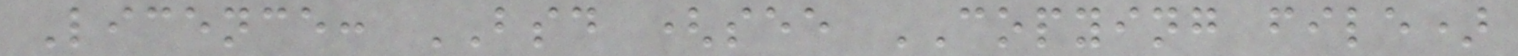Licence: BSD (see COPYING file)
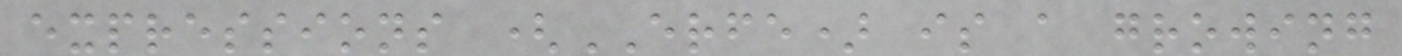expressions (ERFE) is a growing
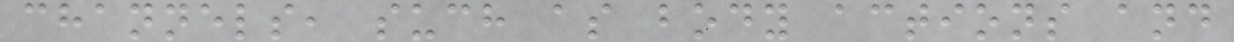channels, such as body actions and
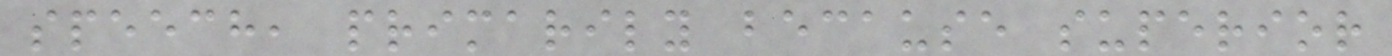speech, primarily because superior
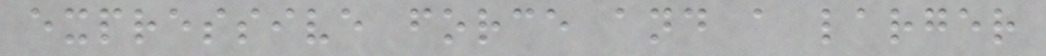expressive force and a larger
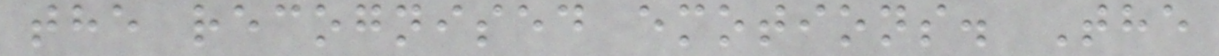the recognised emotions. The
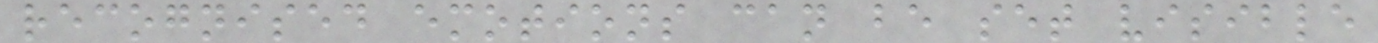recognised emotions can be set visible
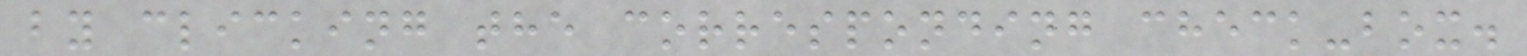by clicking the corresponding check-box.
